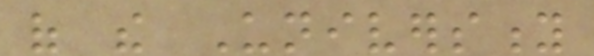of the University
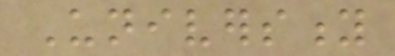University
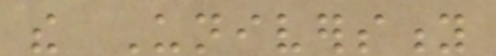the University
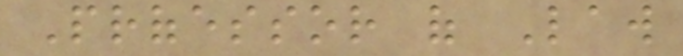Professor of Law
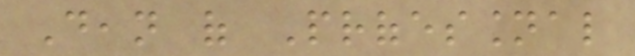Dean of Professional
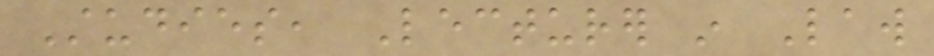Studies, Lecturer in Law
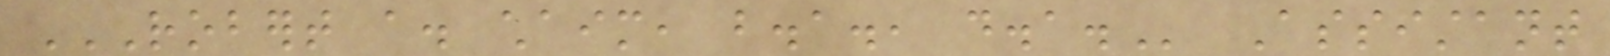ROBERT A. CHAIM, B.A., D.A. Assistant
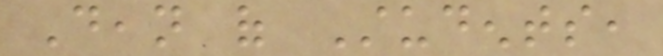Dean of Students,
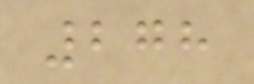278
